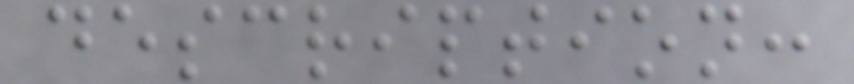description:
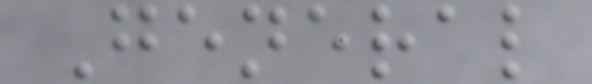General
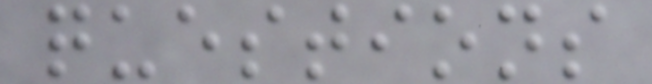questions
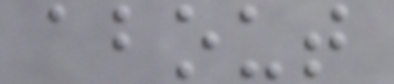about
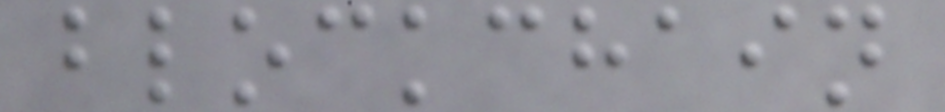blockchain
